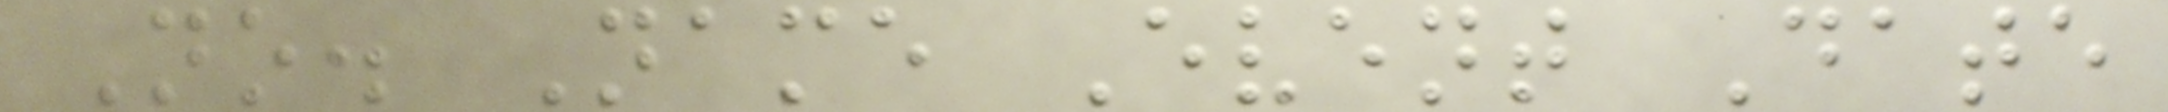No. Name Event Date
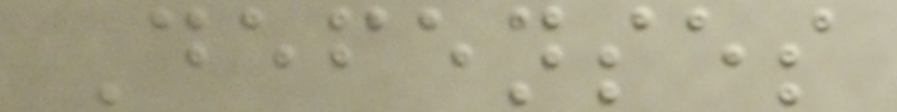Defenses
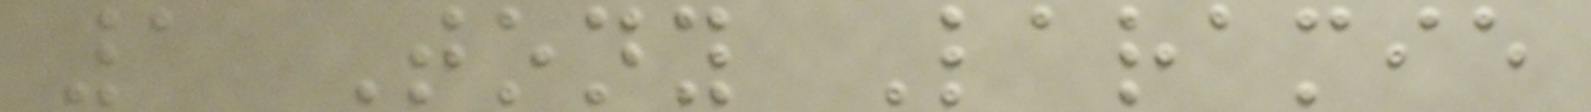1 Tony Laramie
